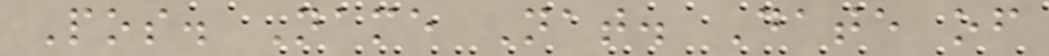Pos. Name Nat. Date of
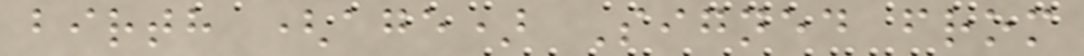birth (age) Signed from
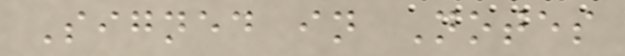Signed in Notes
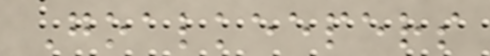Goalkeepers
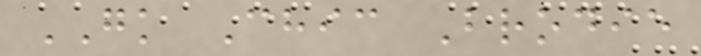GK Chic Brodie
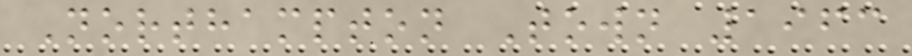Northampton Town 1963
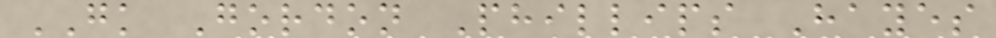GK Gordon Phillips Hayes
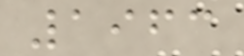1963
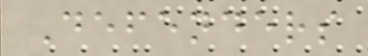Defenders
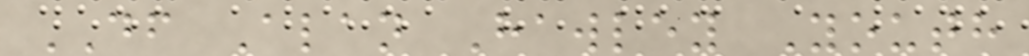DF Alan Hawley Youth
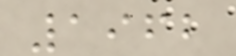1962
